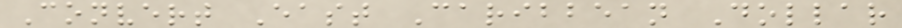Convert East Caribbean Dollar
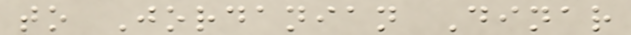to Jordanian Dinar
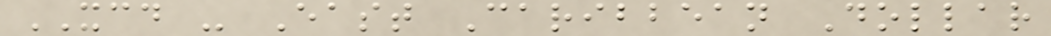XCD - East Caribbean Dollar
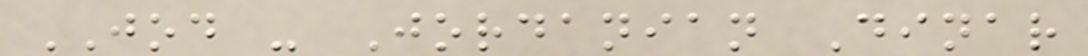JOD - Jordanian Dinar
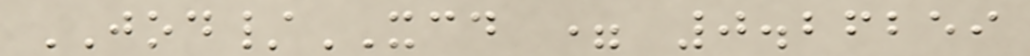JOD/XCD = 0.26259
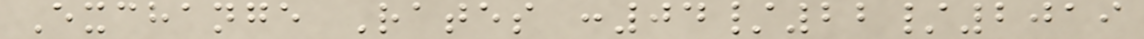Exchange Rates :04/22/2019
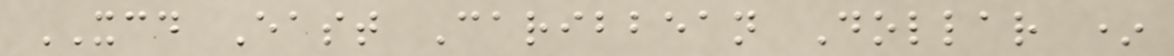XCD East Caribbean Dollar *
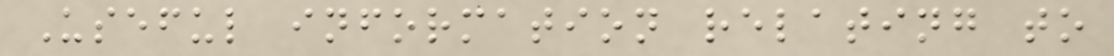Useful information relating to
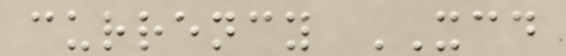currency XCD
